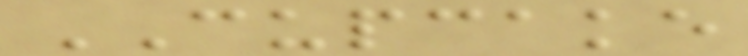CUPCAKE
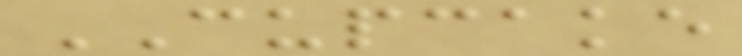CUPCAKE
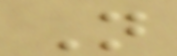N
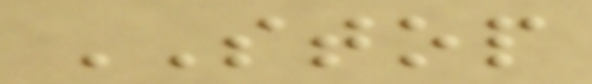STOP
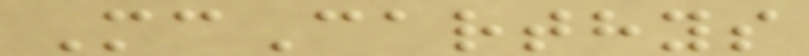McCarthys
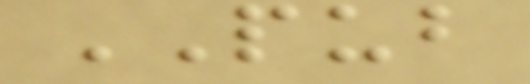PUB
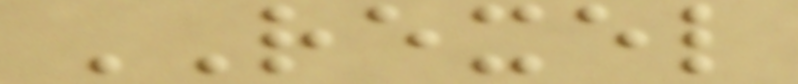REXEL
